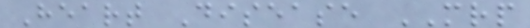Heart Disease MRP
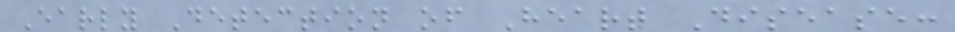Early Detection of Heart Disease:
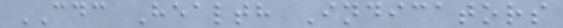CDC Health Indicators
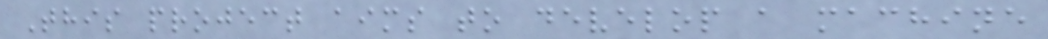This project aims to develop a machine
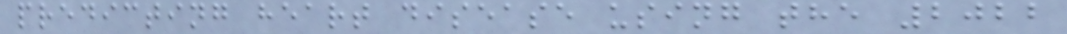predicting heart disease using the 2022
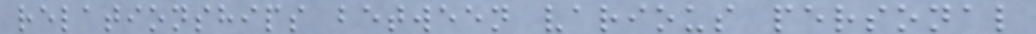relationships between various personal
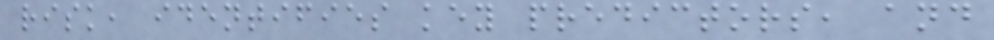risk, identifies key predictors, and
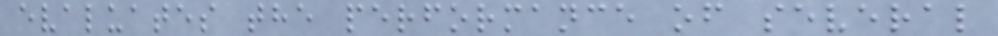evaluates the performance of several
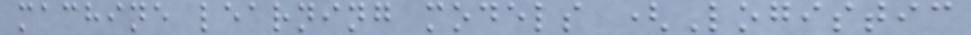machine learning models (Logistic
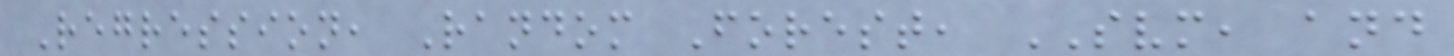Regression, Random Forest, SVM, and
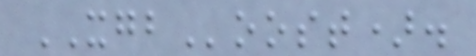XGBoost).
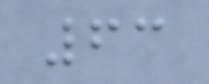63
